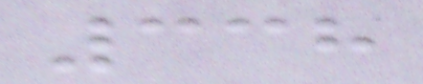338
